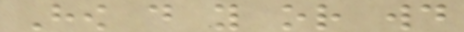How do you or would
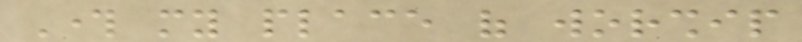Through my place of worship
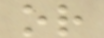or
